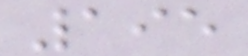195
